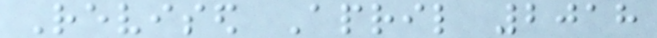Revised April 2018
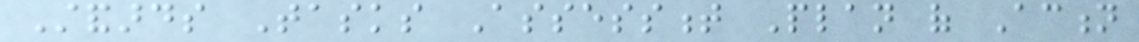Standards Tasks Assessment Plan of Action
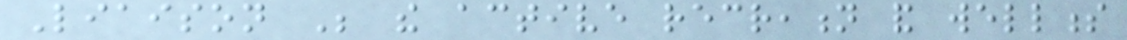Liaison Be the active recreation and wellness
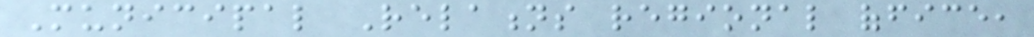Municipal Relations regional office,
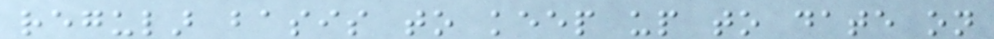regular basis to keep up to date on
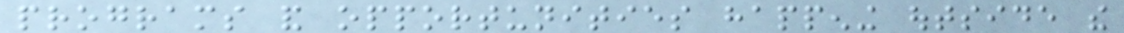programs and opportunities happening outside the
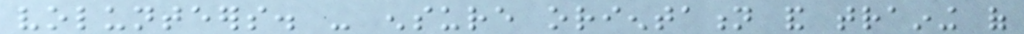volunteers. - ensure orientation and training of
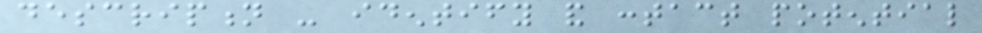description - identify and contact potential
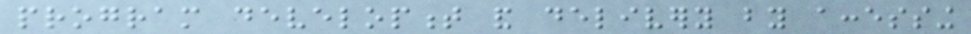program development and delivery by accessing
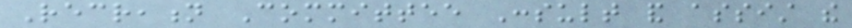Recreation Committee Consult and assist the
